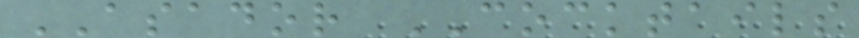ASADOR COCKTAILS
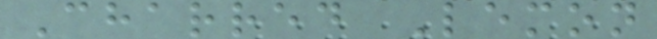Charred Lemon
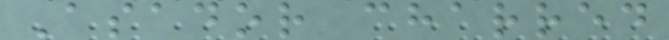Asador charred
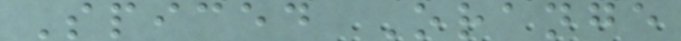Spiced Orange
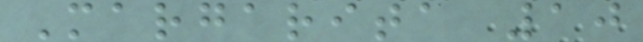Margarita 10
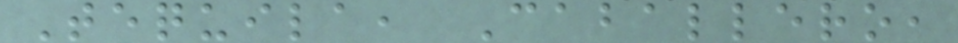Tequila, Caballero,
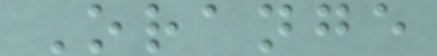Orange
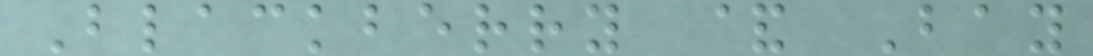Blackberry & Bay
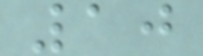10
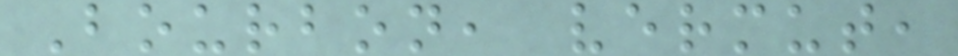Bourbon, vermut,
